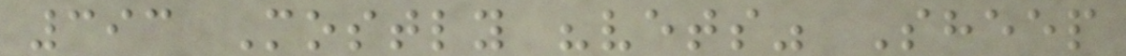393 Mostly "vets" Sheep
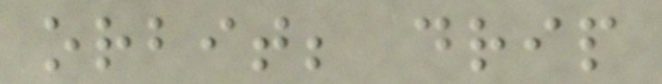orbit; drip
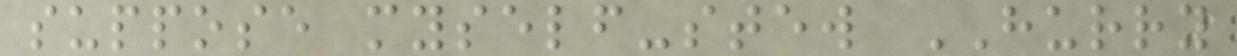suppose myself-stew HURRY
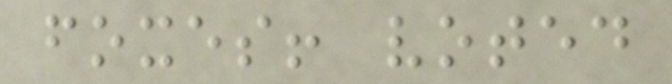foxes! voted
